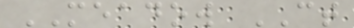MEADOW CT
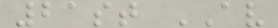21st AV
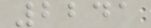2241
